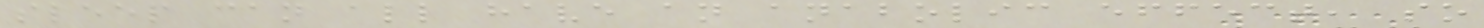sleep can all have an anabolic effect, so
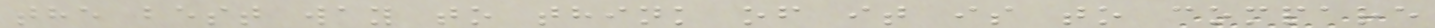the best way to think of it is to compare
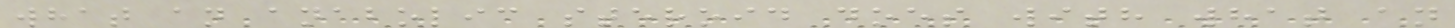what an anabolic steroid does with what an
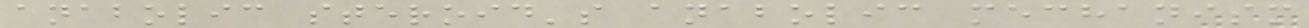anabolic steroid's anabolic mechanism
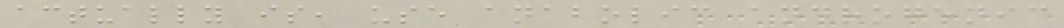actually is, use anabolic androgenic
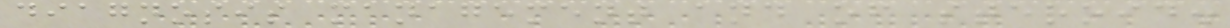diagnosis management and of steroid.
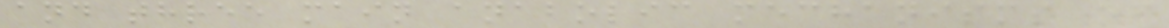and three main anabolic mechanisms of
